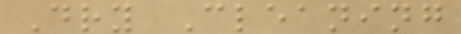Dry Cleaning
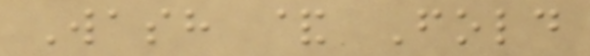Wash & Fold
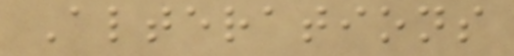Alterations
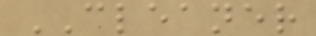CLEANER
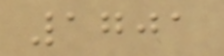1701
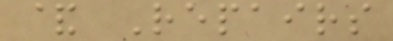& Repairs
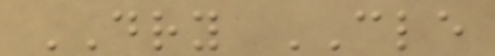DRY CLE
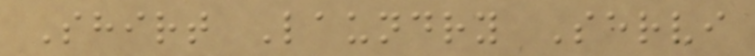Shirt Laundry Servi
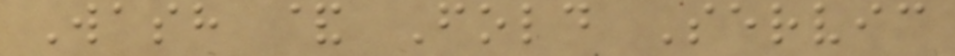Wash & Fold Servic
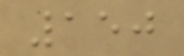150
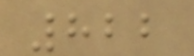822
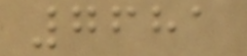7681
